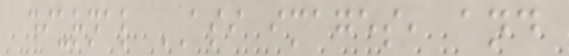diurnal ASI images, and
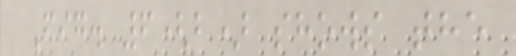Fig. 6(b) shows the
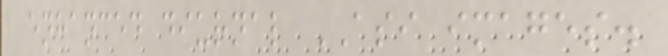enhanced diurnal ASI images.
